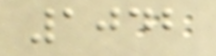1042
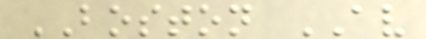BOSTON AV
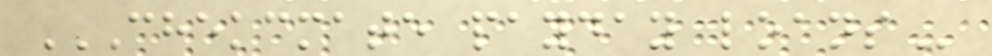CHEKCMATE PAYDAY LOANS
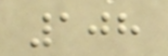108
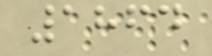1864
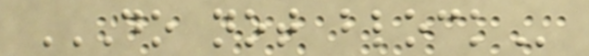DO NOT BLOCK
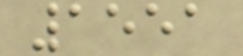1551
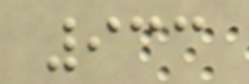933
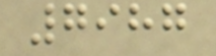7987
